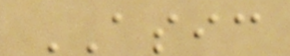ASIC
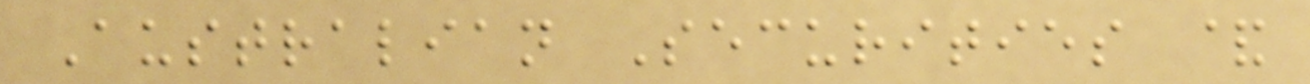Australian Securities &
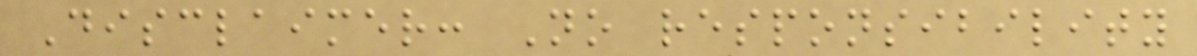Disclaimer: No responsibility
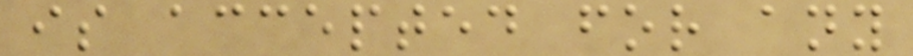is accepted for any
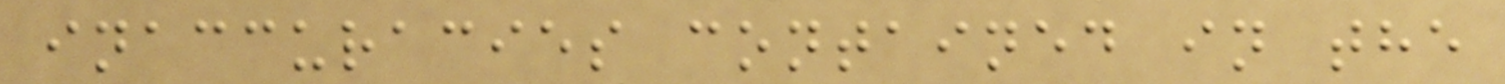inaccuracies contained in the
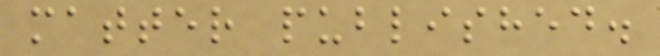matter published.
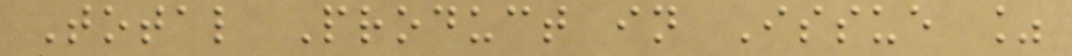Total Product in Issue %
